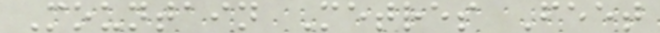Mountain Metres Feet
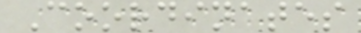Coordinates
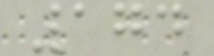174
